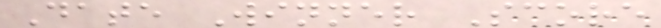Date Winner Score
